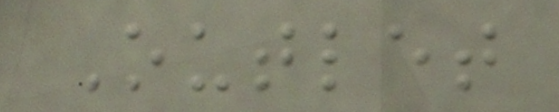Outlet
